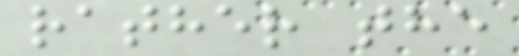rather the
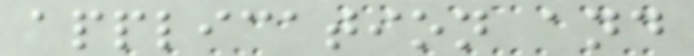application and
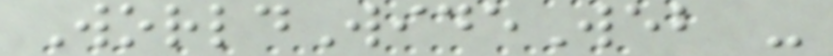WorldWideWeb -
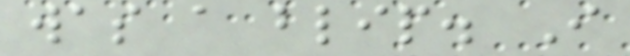was a blip. I
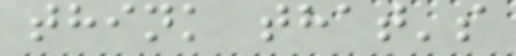think that's
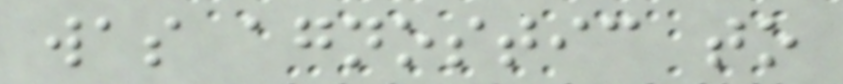was agnostic to
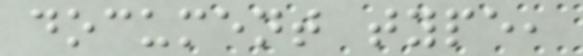document type,
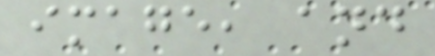image, and
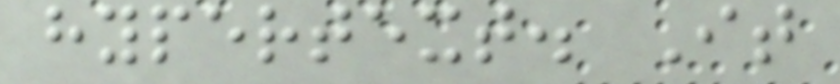hypertext. It
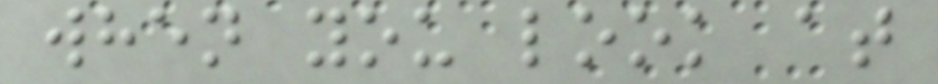when you look at
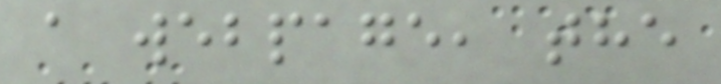a webpage, the
